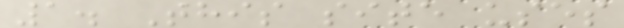1. This site uses
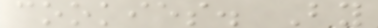cookies. By
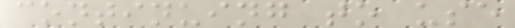continuing to use
